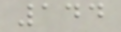144
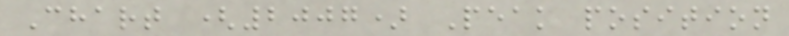Chart (2007) Peak position
